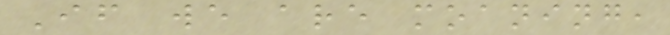If we are moaning,
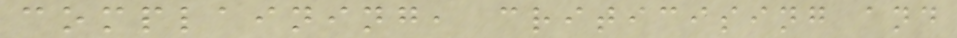complaining, criticising and
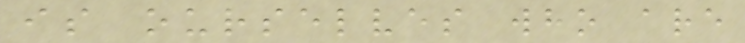is ourselves who are
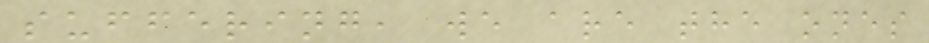suffering, we are the ones
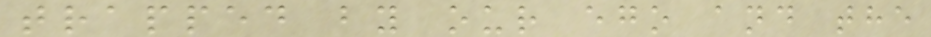trapped by our ego and the
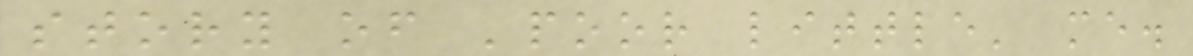story of 'poor little' me.
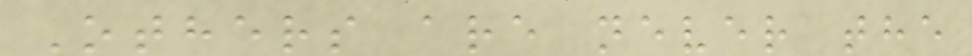Others are never the
